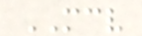MCV
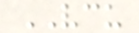VCU
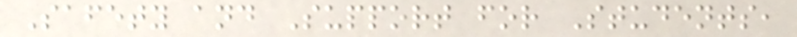Safety and Support for Students,
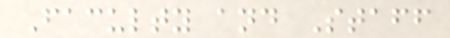Faculty and Staff
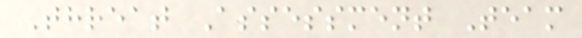Threat Assessment Team
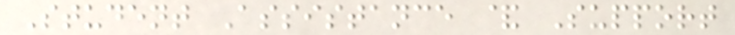Student Assistance & Support
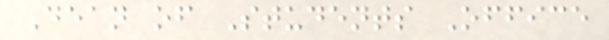Dean of Students Office
